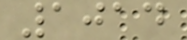1014
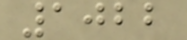1022
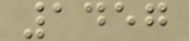1457
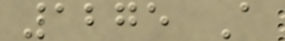1275 A
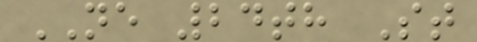NE 24th St
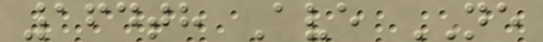164th Ave NE
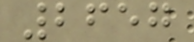2657
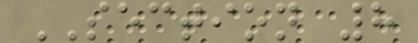SECTION 8
